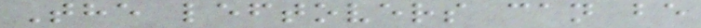The leftovers can be
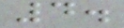4.
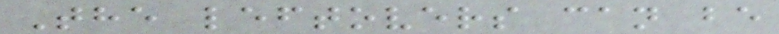The leftovers can be
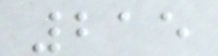215
